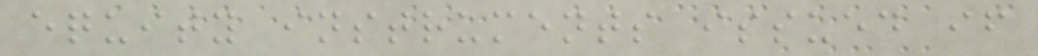equity instruments issued if
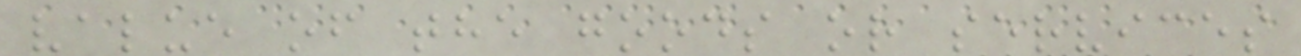value of the goods or services
